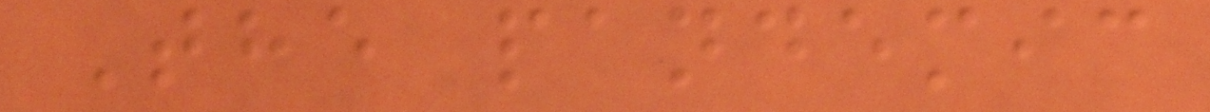The pandemic
